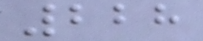228
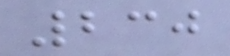230
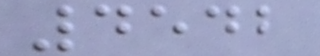4542
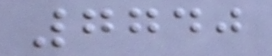7740
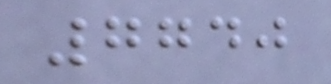7740
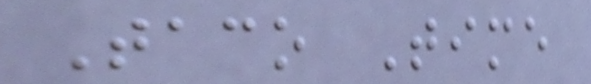Taco Time
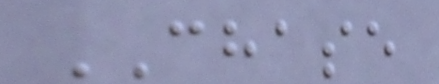CHASE
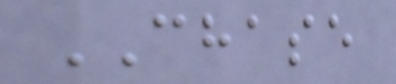CHASE
